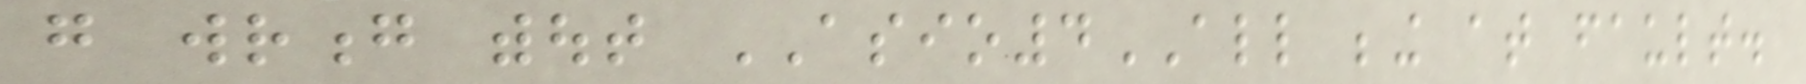go wrong without ASIO4ALL being at fault.
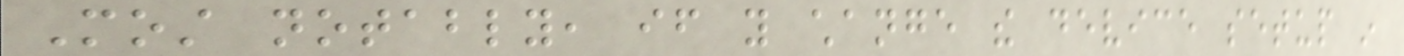Most notably, if you change the device setup in
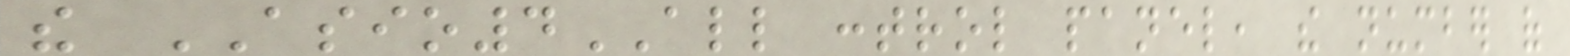the ASIO4ALL control panel, the number of
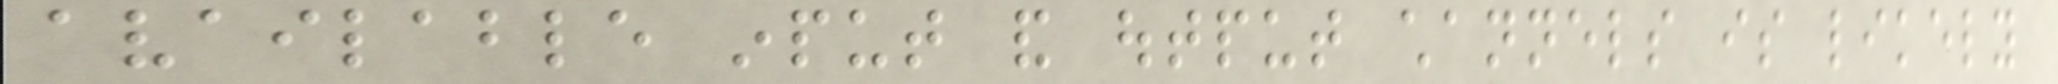available input and output channels is likely
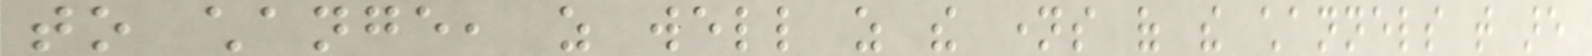to change, as well as the names of the channels that are
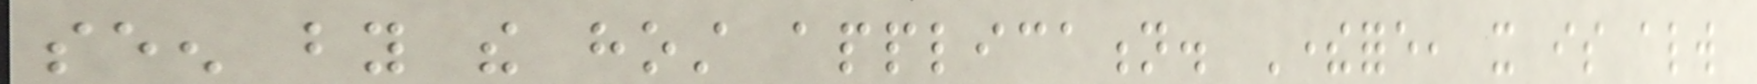seen by the host application. Therefore, it is always
